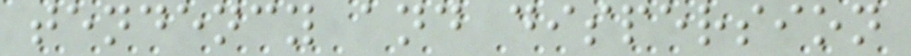tendency and dispersion
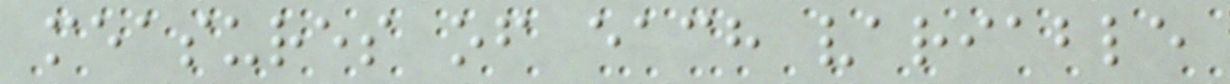measures of each variable
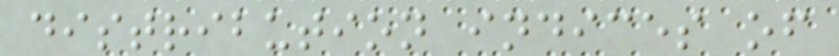distribution indices of
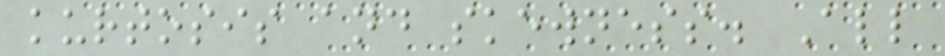kurtosis and skewness. All
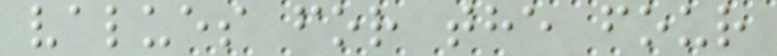values for the four
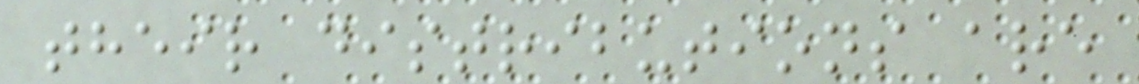their distributions are
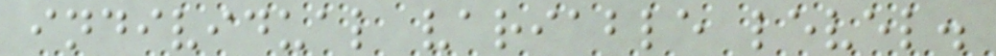individual variable level.
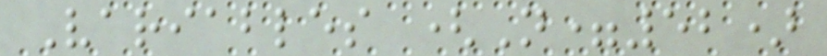Variables (N=52)
